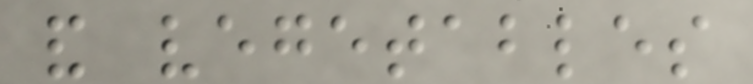and vegetables
